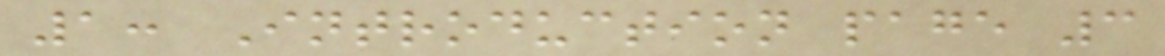1: Introduction page 3
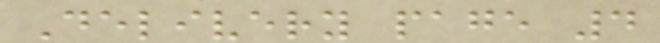Delivery page 4
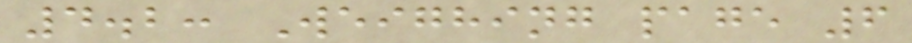4.2: Weighing page 6
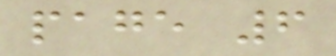page 6
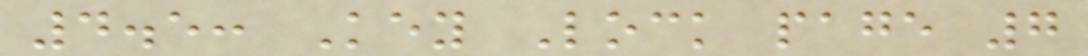4.5: Key Lock page 7
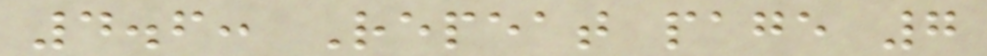4.6: Repeat page 7
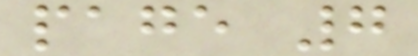page 7
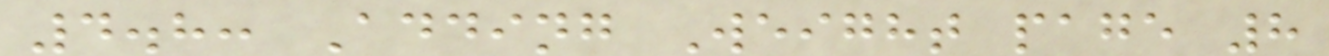4.8: Adding Weight page 8
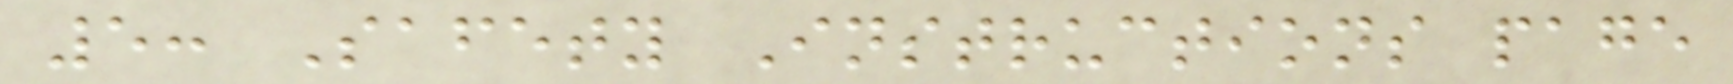5: Safety Instructions page
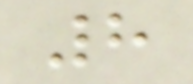8
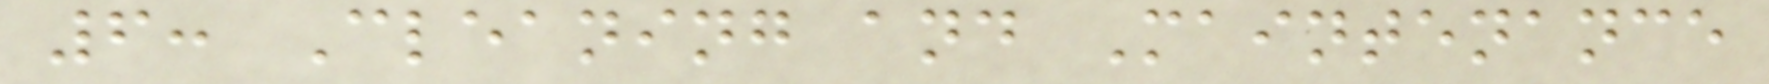6: Cleaning and Maintenance
